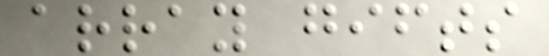array gifts
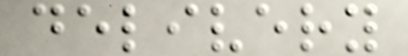delivery
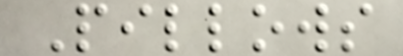Pillows
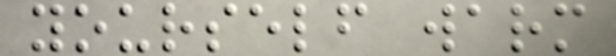yourself warm
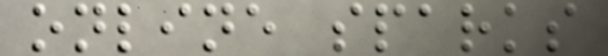online sparks
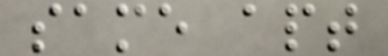same apt
